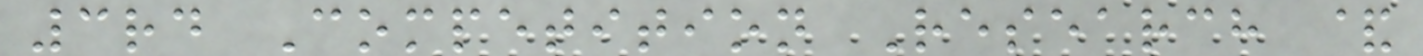3rd Competition Research &
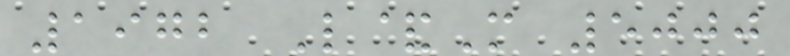1972 L&M 5000
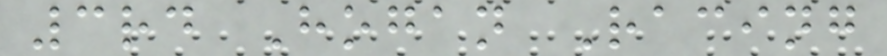3rd Hogan Racing
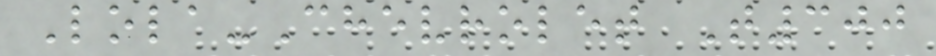Lola-Chevrolet T300
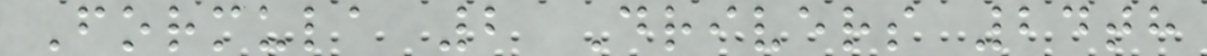Formula 2 Drivers 24th
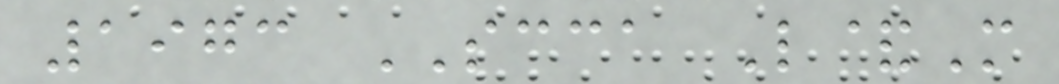1973 SCCA L&M
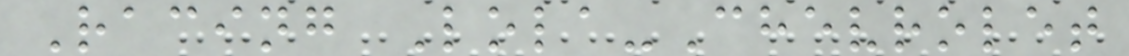Racing Lola-Chevrolet
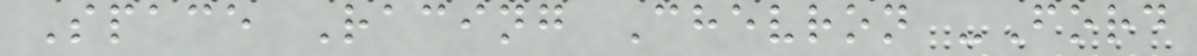Space Racing Chevron -Ford
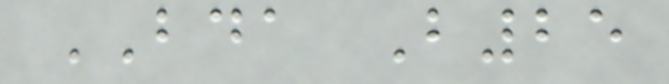BDA B25
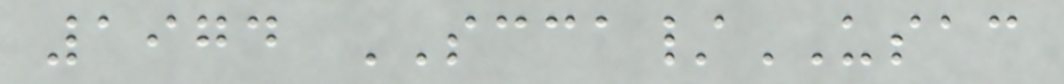1974 SCCA/USAC
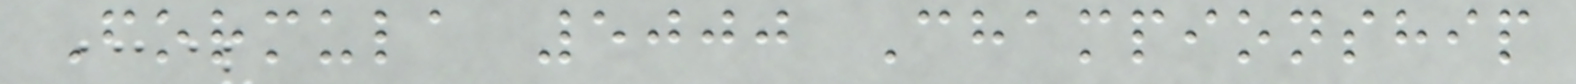Formula 5000 Championship
